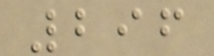296
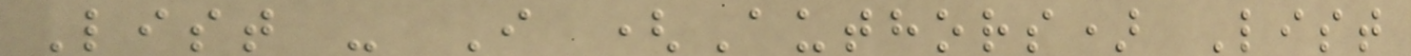List - I (Authors) List
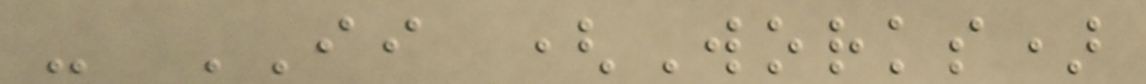- II (Works)
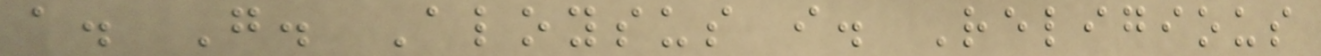a. G. Aloysus i. Religious
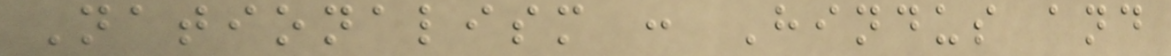Nationalism : Hindus and
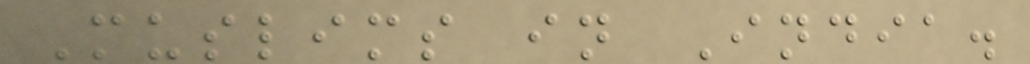Muslims in India.
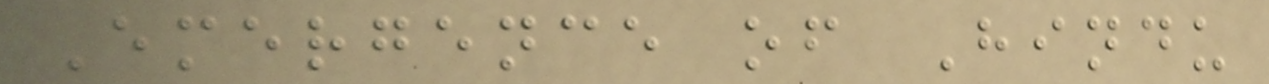Emergence of Hindu
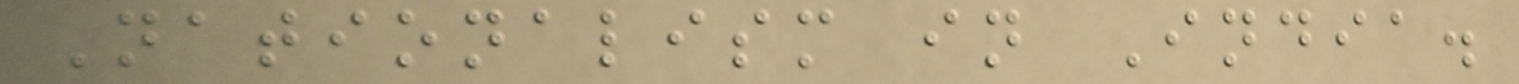Nationalism in India.
